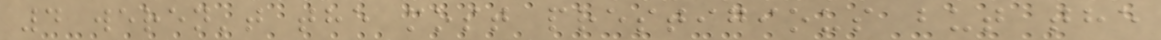4 weren't the most prestigious but the
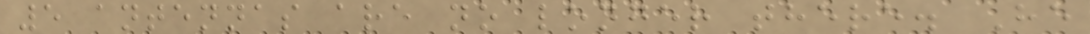5 antennas are no longer there. He
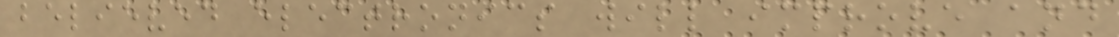believed electronics will improve and
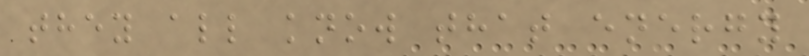they all know that energy
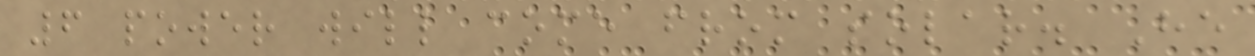6 power will come from solar. He
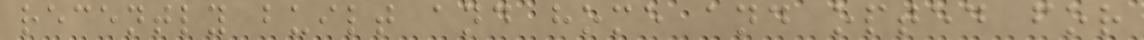recently built and home and opted for
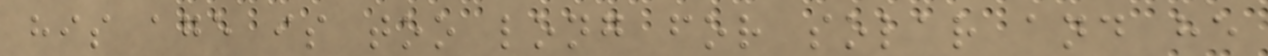his age is too long for solar and he
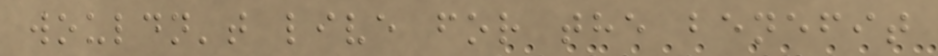wouldn't live for the benefit
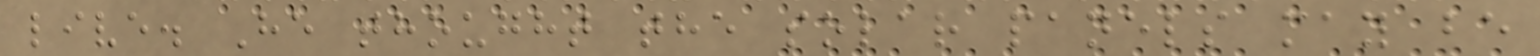live. He thought the solar panels may be
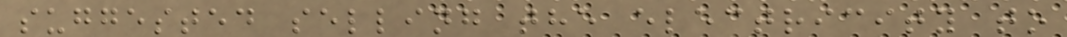suggested selling the electricity to
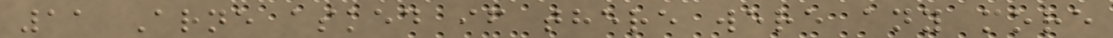11 Arne asked if there were any more
